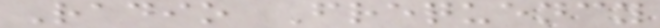Radio Frequency
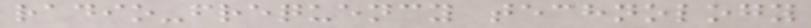radio-frequency technology
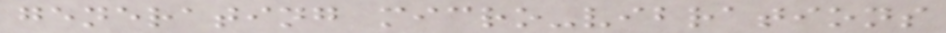generating micro-vibrations
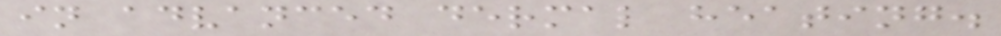in advanced dermal heating.
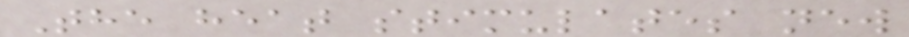The heat stimulates new
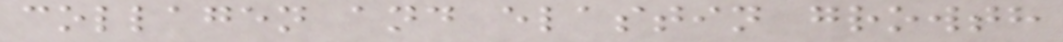collagen and elastin growth
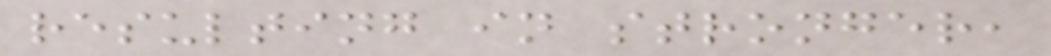resulting in stronger,
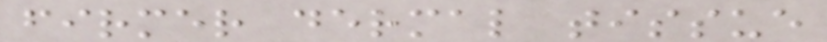firmer dermal tissue
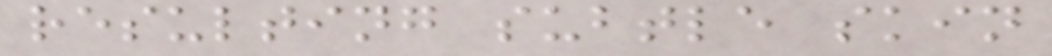resulting subtle skin
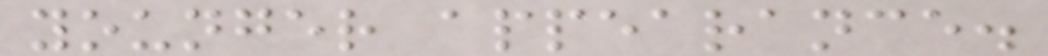younger appearance.
